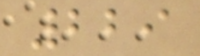229
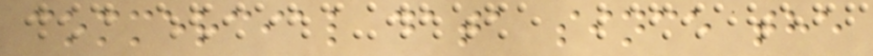commercial data since the
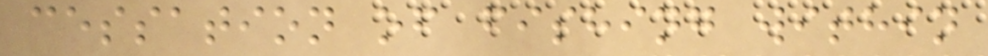cessation of fishing within
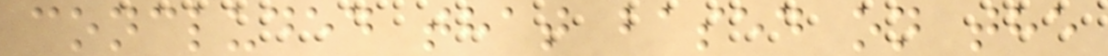concluded that based on the
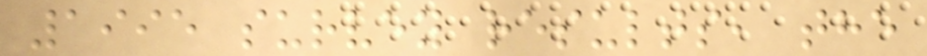1995 survey results, the
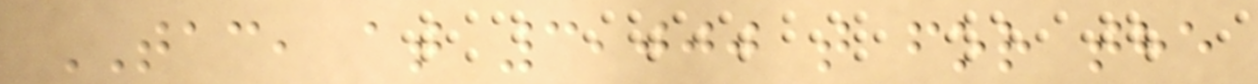TAC, at 3,000 t for the
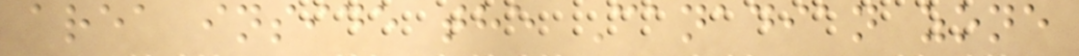area inside the Canadian zone
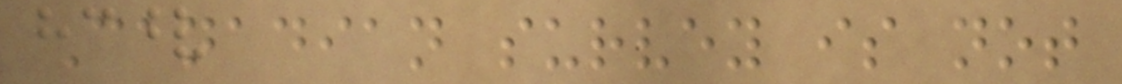Canadian survey is not
